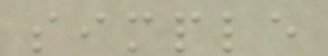simple
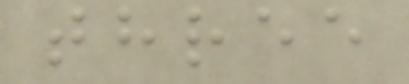three
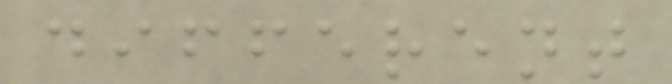different
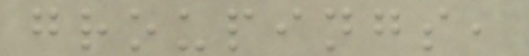groupings,
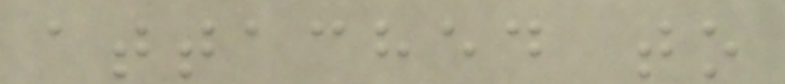attached to
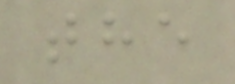the
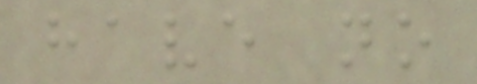have no
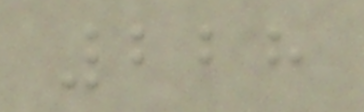228
